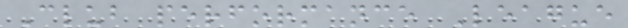Club performance League
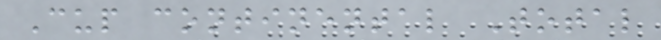Cup continental Total
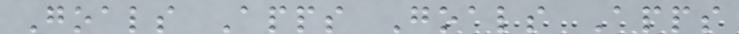Goals Apps Goals Apps
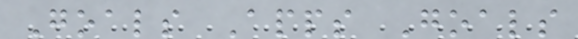Goals Apps Goals
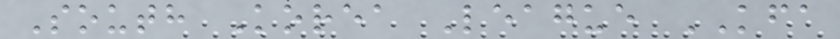South Korea League KFA
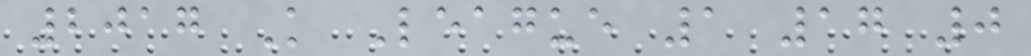2017 K League 1 17 0
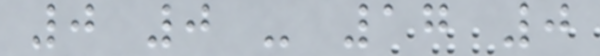0 0 - 17 0
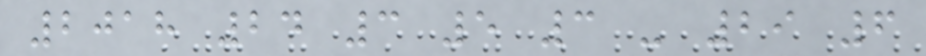2018 24 3 5 3 - 29 6
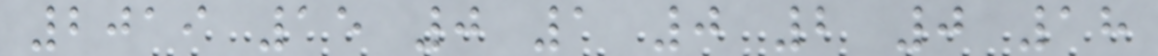2019 15 0 1 0 2 0 18
